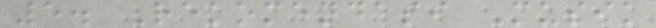5. Rekomendasi Musik
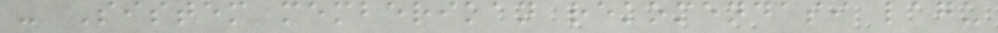- Sistem memberikan rekomendasi lagu
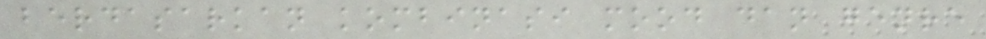berdasarkan kombinasi mood dan genre
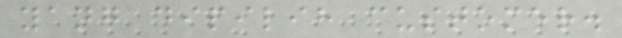yang dipilih customer.
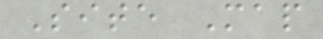Site Map
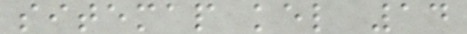sitemap kel 14
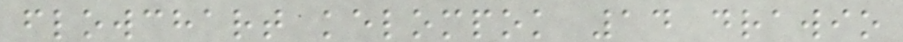flowchart kelompok 14 drawio
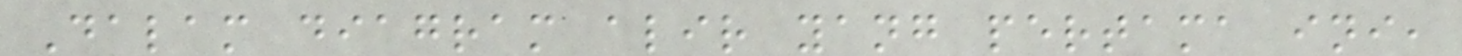Dalam diagram alir yang pertama ini,
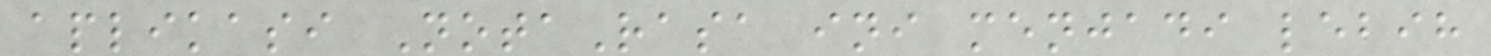aplikasi NotaRasa ini menjadi lebih
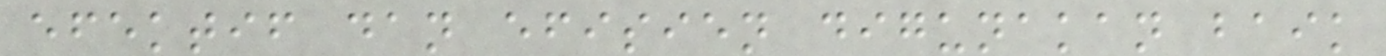efektif dan efisien digunakan baik
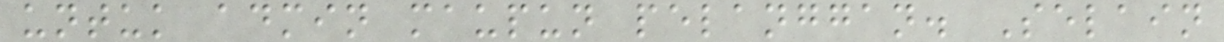untuk admin maupun pelanggan. Selain
